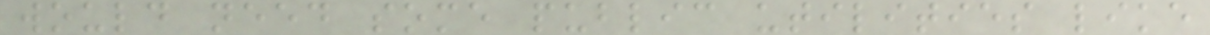would need some public utilities like
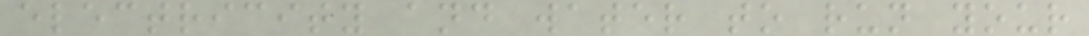electricity and water to run your
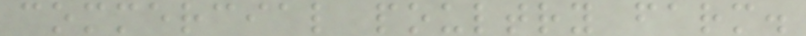commercial poultry farm.
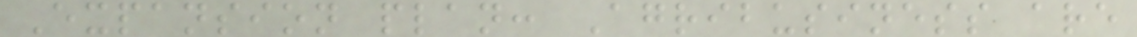Expansion plan: Agribusiness are
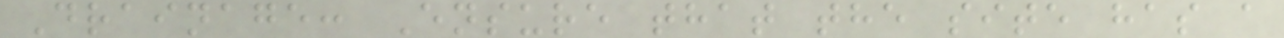Drainage: Ensure that the site has a
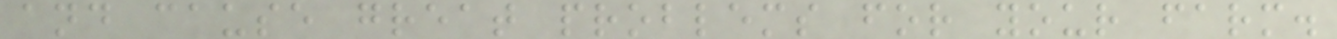and cause great problems for your farm.
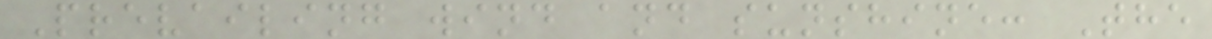Prevailing wind and sunshine: The
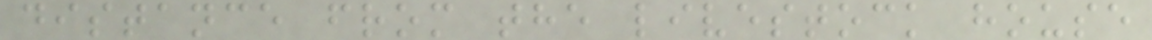distance from the livestock house
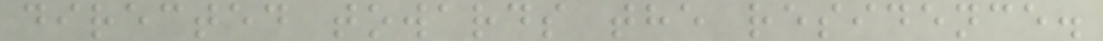directed towards the residence.
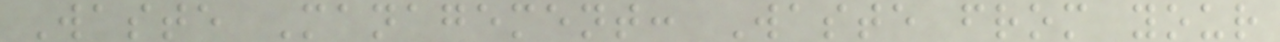Waste Management: Waste from your
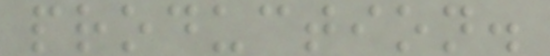production.
